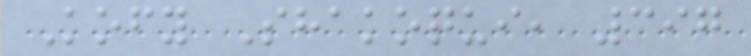Kofy Shakoqui, 397
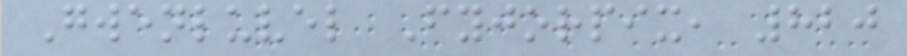Gwenluvel Fyjorpix, 820
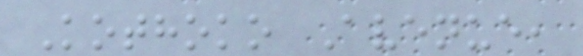Kothoko Avenue,
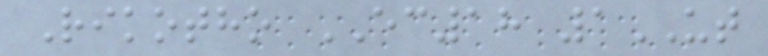Rikotho EC18 1UT
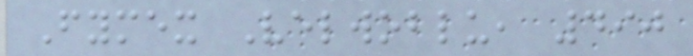Fymex Velwoblu, 490
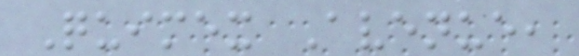Quimex Avenue,
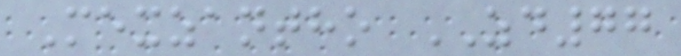Mexzantho ZD77
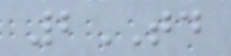2TD
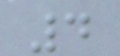4
